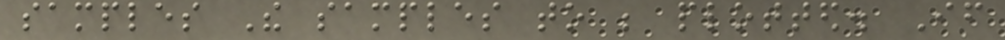samples The samples to be plotted. If
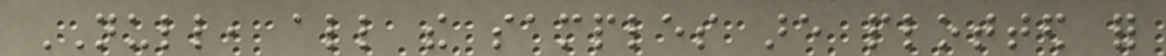NULL, all the samples are plotted for
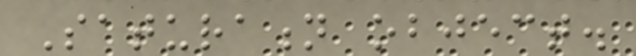Saturation object.
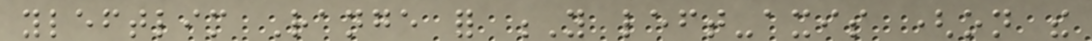yleftlim Range for Y left-axis (on the
